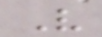V
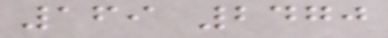169 2470
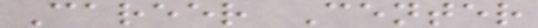Career Center
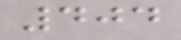404
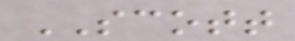SCOTT
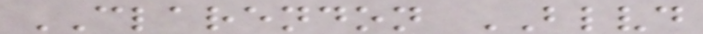CLARENDON BLVD
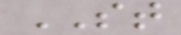ST
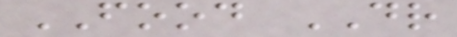FOOD DR
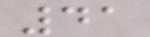41
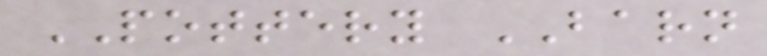POTTERY BARN
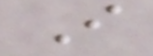I
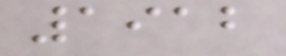1912
